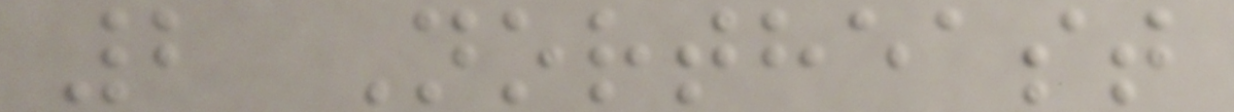2 Northeast
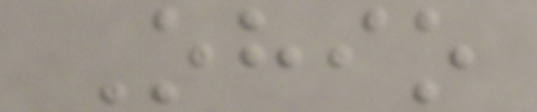Ohio
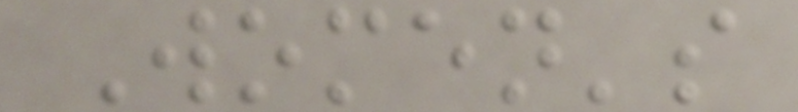Women's
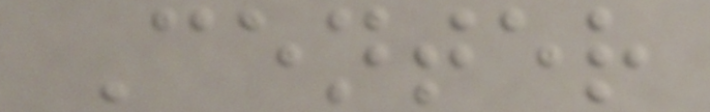Center
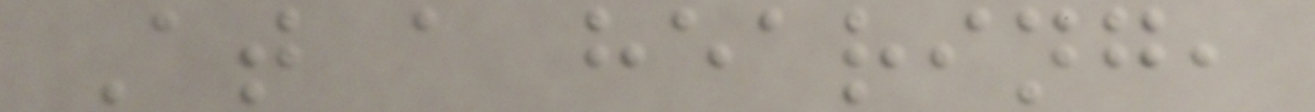At a hearing,
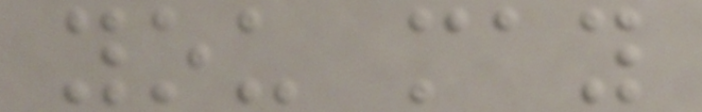you may
